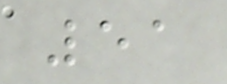51
